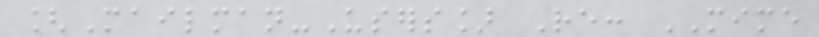[Mailman-Users] Re: MIME
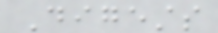Digests
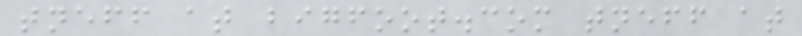tneff at bigfoot.com tneff at
